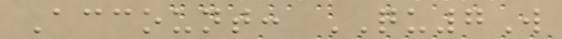Account: QU7W
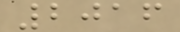2016
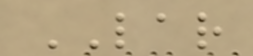LAR
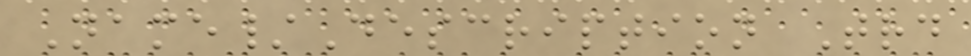Name/Description Trd
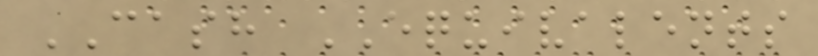CASH EQUIVALENTS
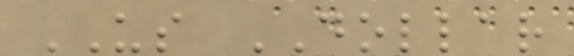US DOLLAR
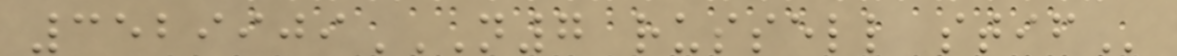3529909N7 RUSSELL STIF
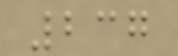237
